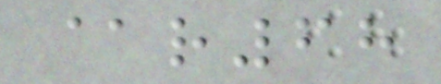@r68
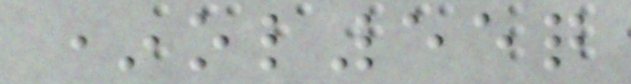*ol55q
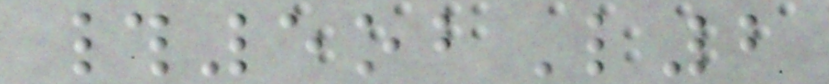#5obL2
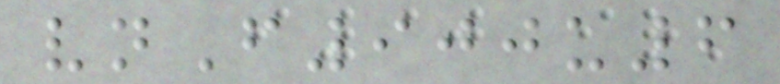vnF900u6
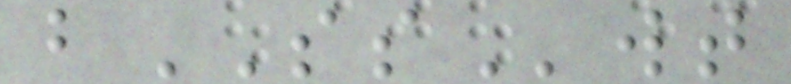bSSwt
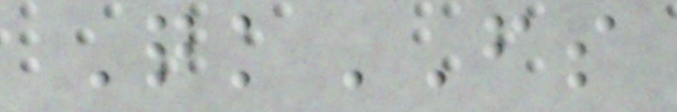QkFS
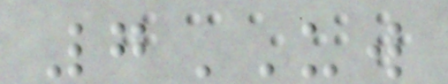7UW
